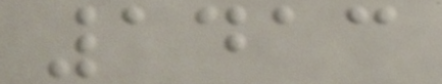1413
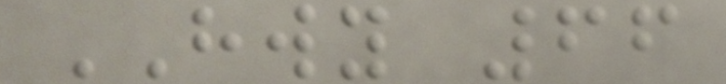HWY 66
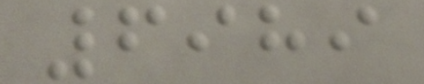6989
